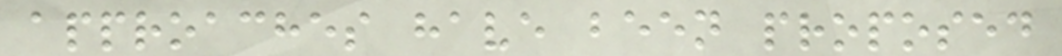approaches have been proposed
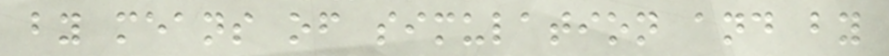by means of simulation and by
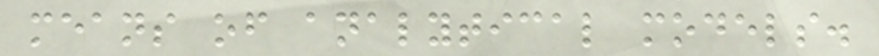means of analytical models.
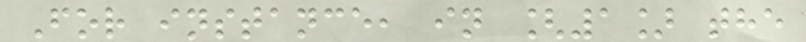For instance, in [1] the
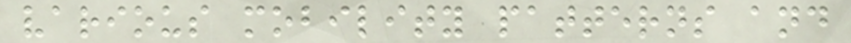various mobility patterns and
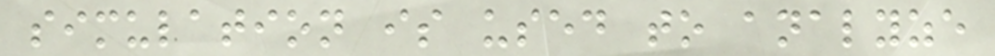simulation is used to analyze
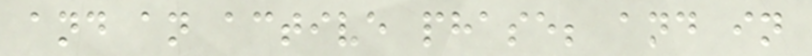and an active phase; and in
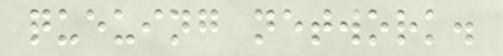queuing network.
